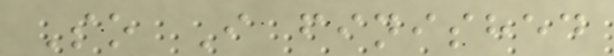So I finished
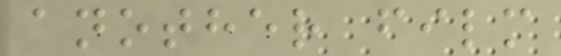another film
